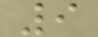9
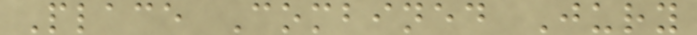Place Combined Jury
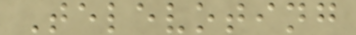Televoting
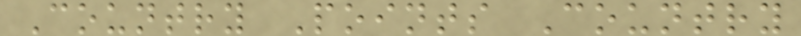Country Points Country
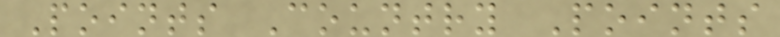Points Country Points
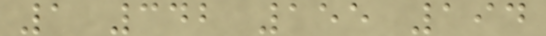1 342 155 194
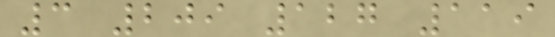3 209 127 119
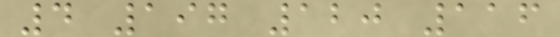4 197 120 116
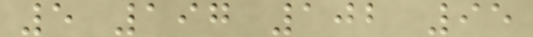5 197 102 95
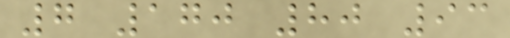7 170 80 93
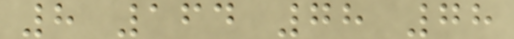8 164 78 78
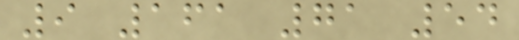9 161 71 54
